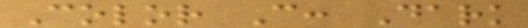Color C: Dark
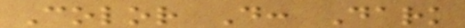Color D: Dark
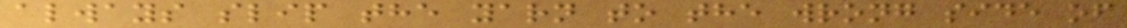always slip the yarn to the wrong side of
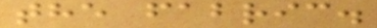the fabric.
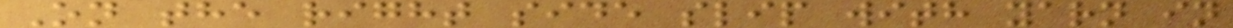On the right side slip with yarn in
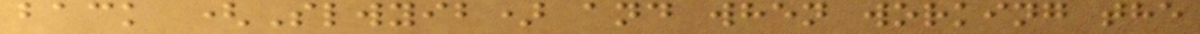back (Slwyib) and when working the
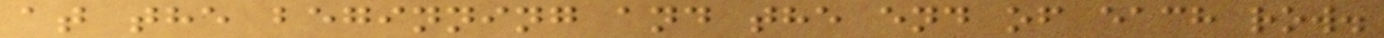at the beginning and the end of each row.
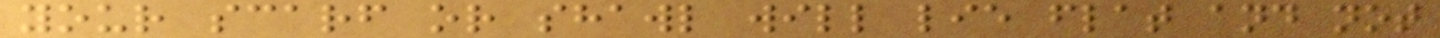your scarf or shawl will lie flat and not
